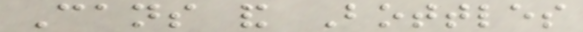Cans and Bottles
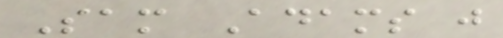Sam Adams just
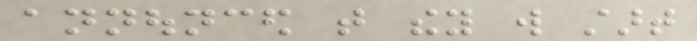announced that they will start
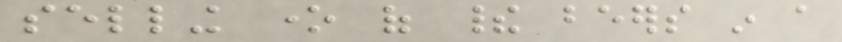selling one of their beers in a
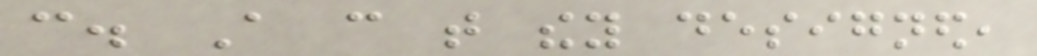can. A can that they designed,
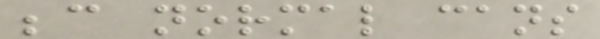because normal cans
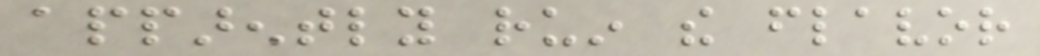apparently ruin the flavor
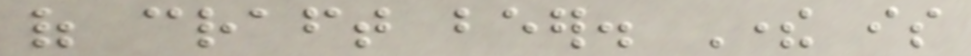of craft beer. There is
